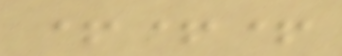+++
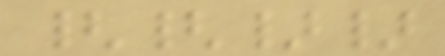{{}}
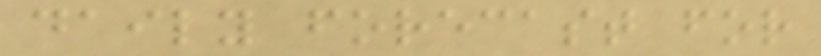daily forecast for
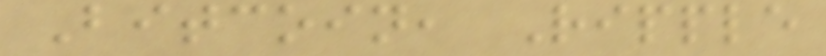Bitcoin, Ripple
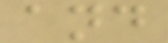and
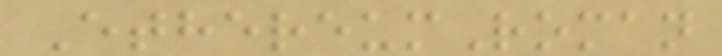EthereumRoman
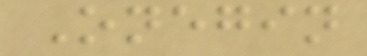Onegin
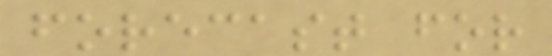forecast for
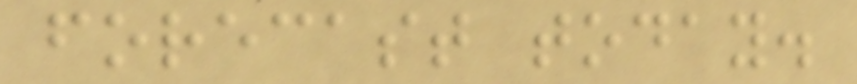forecast today.
